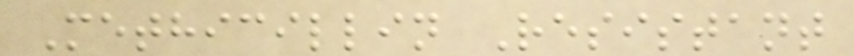Methicillin Resistant
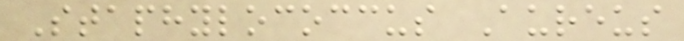Staphylococcus Aureus
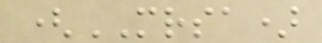(MRSA)
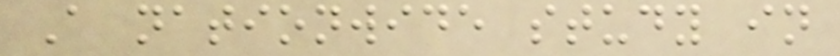A nationwide study in
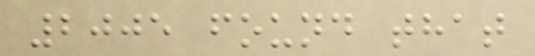2005 found that
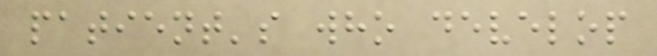patient's who develop
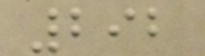292
